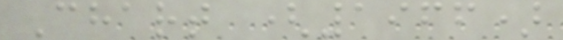Chart (1966)
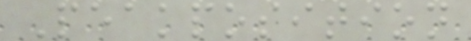Peakposition
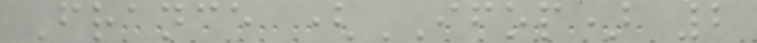France (IFOP) 2
